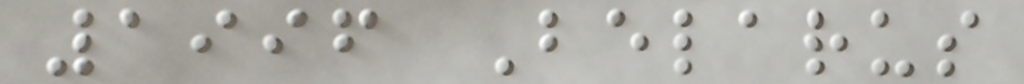1996 Belarus
